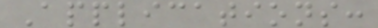Applications:
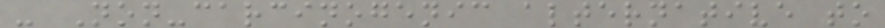- Non-carcinogenic alternative to
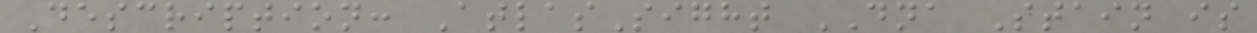Description: AtlasSight DNA Stain is
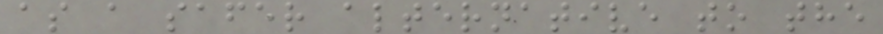as a safer alternative to the
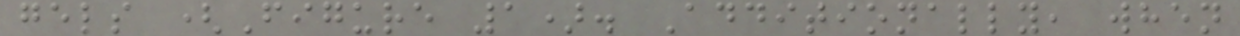gels (Figure 1). Additionally, when
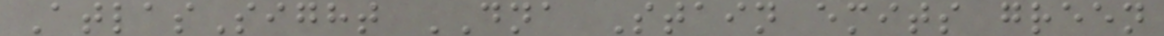AtlasSight DNA Stain emits green
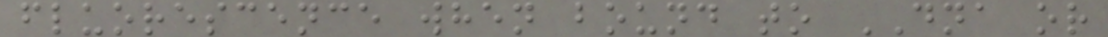fluorescence when bound to DNA or
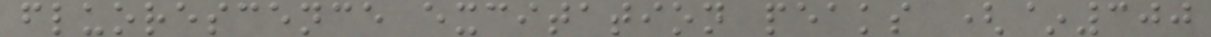fluorescence excitation peaks (~300
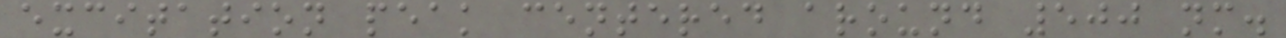excitation peak centered around 500 nm.
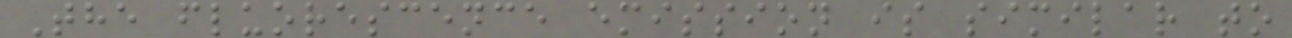The fluorescence emission is similar to
